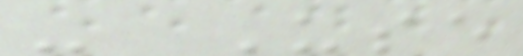- Use
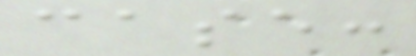case:
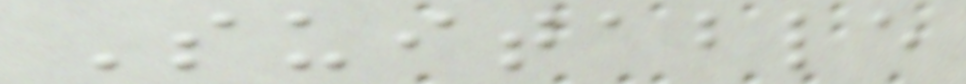Suitable
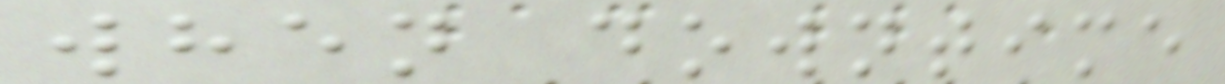when downtime
